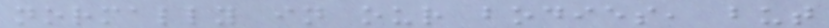normally in our bodies, but
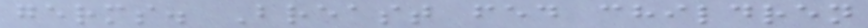germs. Breast fed children
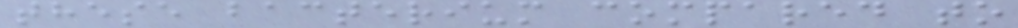these bacterium compared to
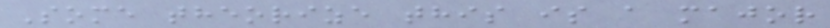Some theorize this is a major
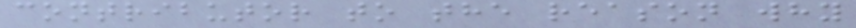contributor to the reason why
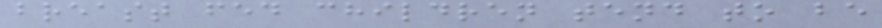breast fed children tend to be
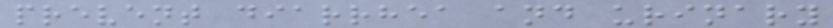prevent diarrhea and urinary
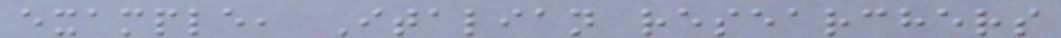example, Italian researchers
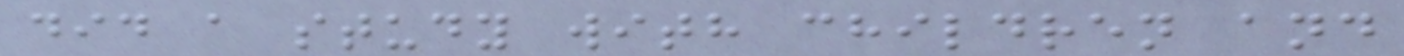did a study with children and
